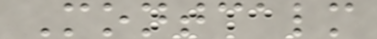Montcalm
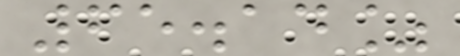65.14%
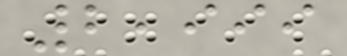2,999
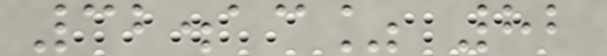32.13% 82
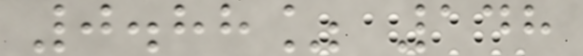0.88% 148
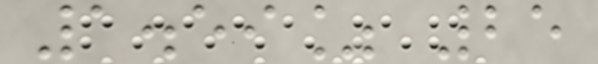1.59% 25
